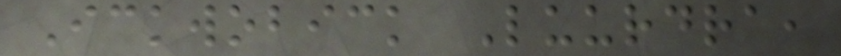Ickwobick Luurdra,
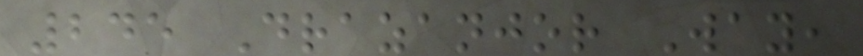245 Drazanjor Way,
